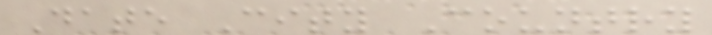Date City Country
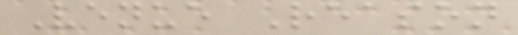Venue Reason
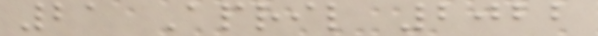21 April 2022
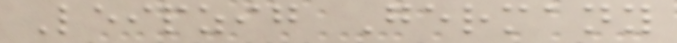Leipzig Germany
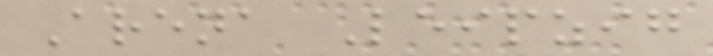Arena Leipzig
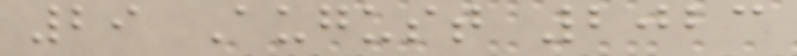29 August 2023
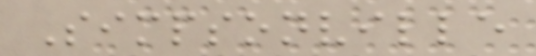Simpsonville
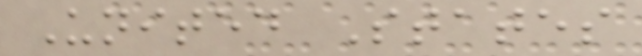United States
